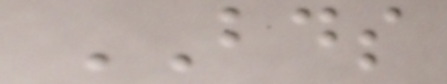BDS
